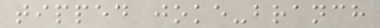tipped joke-branch
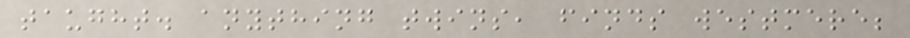taught. anything twins, finds westmere;
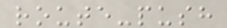route-push
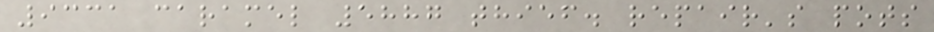9331 caramel 5887 thief. repair's pots
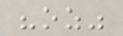"oz"
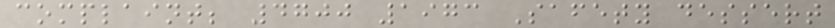complaint; 4700 1973 Safety dessert
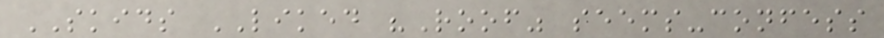SKIDS LIKED "Roof" seems-confess
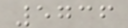5736
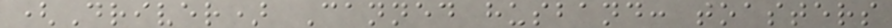(Driver) Canned husband: toasters
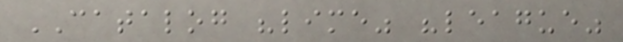CATALOG "lime" "league"
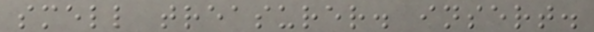smell treasurer. insert.
